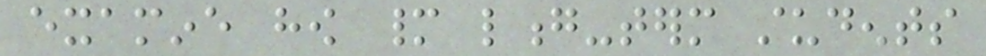examine how many long-term students
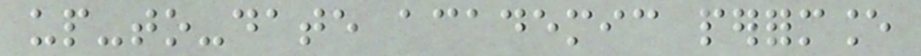up-to-date academic performance
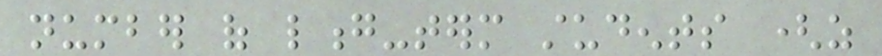number of long-term students (as
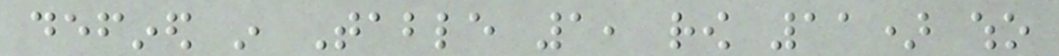defined in Table 1, row 11) who
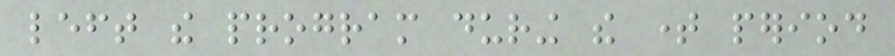left the program during the time period
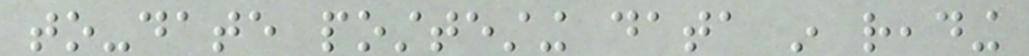to-date posttesting data in reading
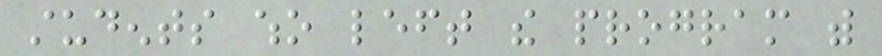students who left the program with
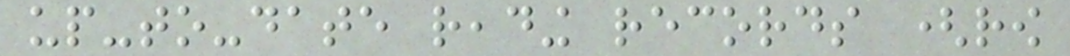up-to-date reading records (row
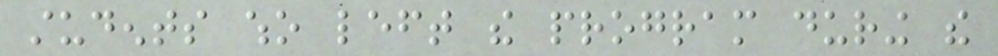students who left the program during the
